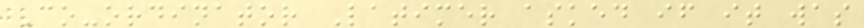Co-ordinator Latimer asked if it was
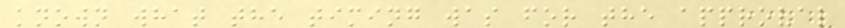known what the timing was for the approval
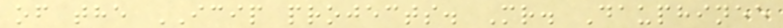of the ICIP projects. Mr. Dauphinee
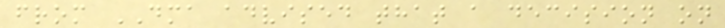from DMA advised that a decision on
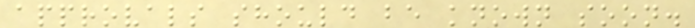approvals should be known soon.
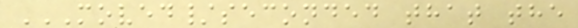MOVED/SECONDED THAT THE
